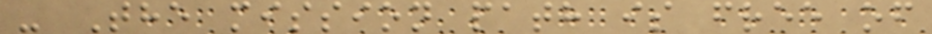- The mission path is free of
